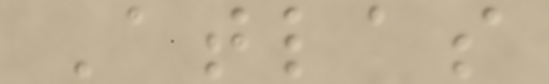Atlas
